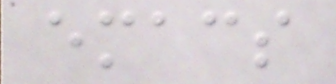emacs
